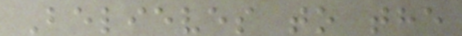Believes to the
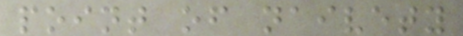point of naivety
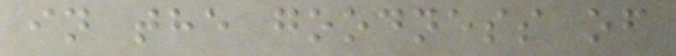in the goodness of
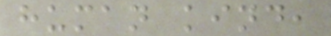human kind,
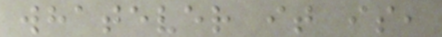whatever it is,
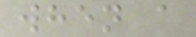when a
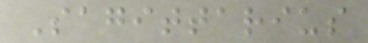Sagittarius
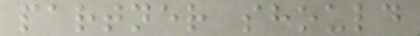partner should
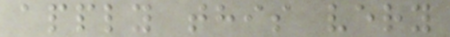apply this very
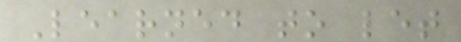Learned to let
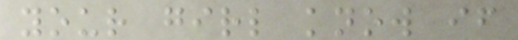your girl know if
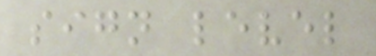sign level
